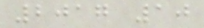2017 10
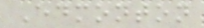Edmonton
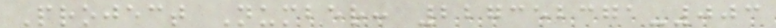Project Number: 227352371-003
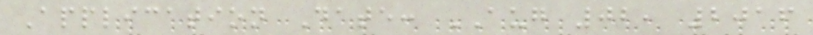Application Date: AUG 02, 2016
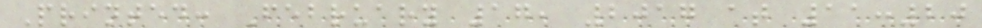Printed: February 17, 2017 at 11:20
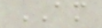AM
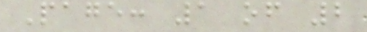Page: 1 of 2
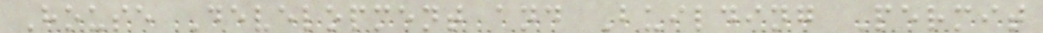House Development and Building Permit
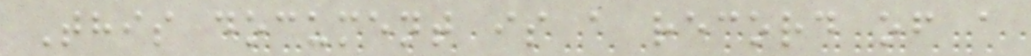This document is a record of a
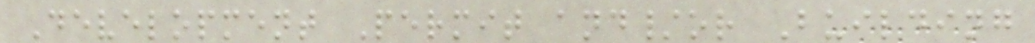Development Permit and/or Building
